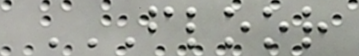FLOOR
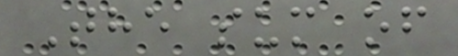The sum of
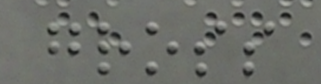gross
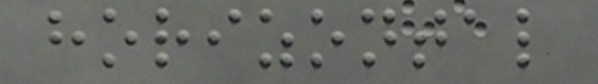horizontal
